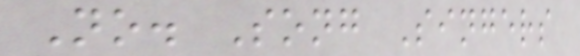No. Song Singers
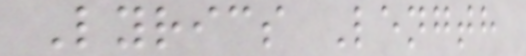Lyrics Length
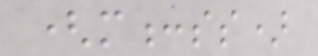(m:ss)
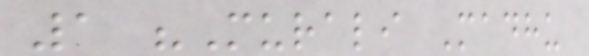1 "Murali Madhu
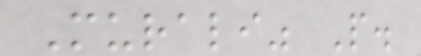Murali" P.
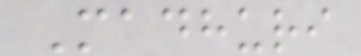Madhuri
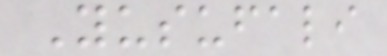Yusufali
